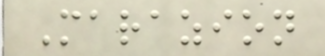Marazion
